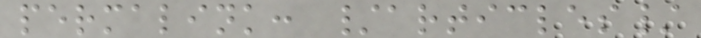permalink: /articles/
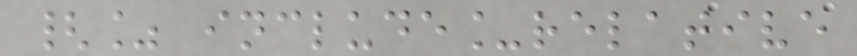{% include_relative
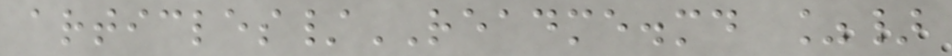articles/README.md %}
